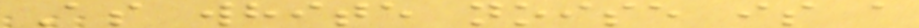As white noise is a
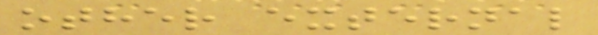other external
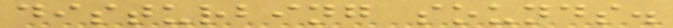disturbing sounds.
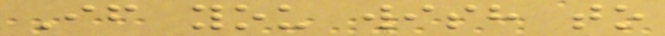If you wish to
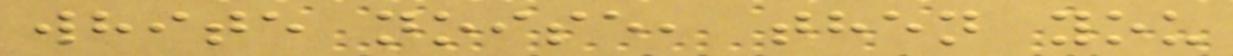white noise, then you
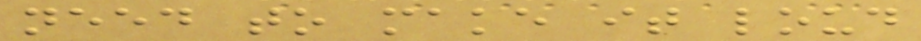need to make it loud
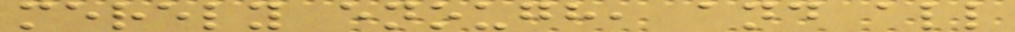merely enough, and all
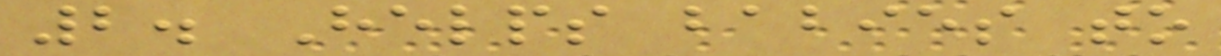2. Helps babies to
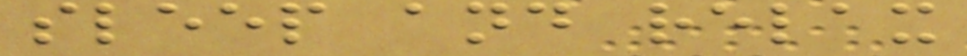sleep and relax
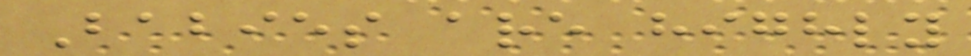Babies are highly
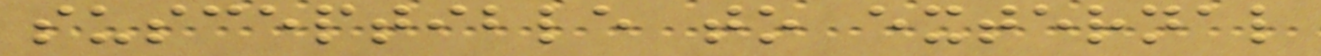susceptible to external
